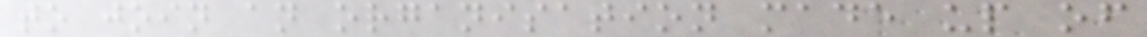to join an organisation made up of
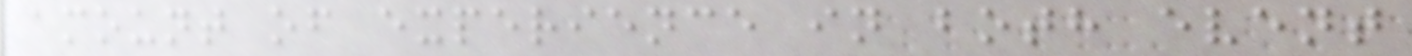amount of experience in both event
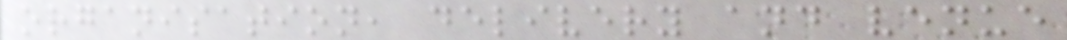organisation, delivery and venue
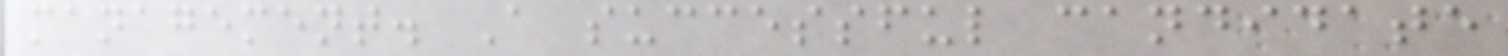management. A successful candidate
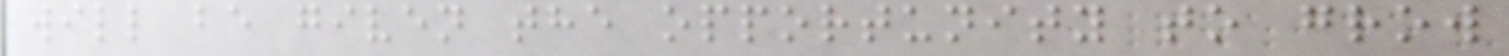will be given the opportunity to grow
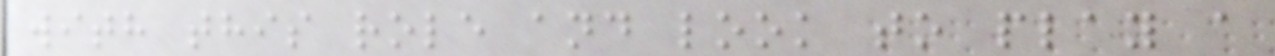with this role and look to play a
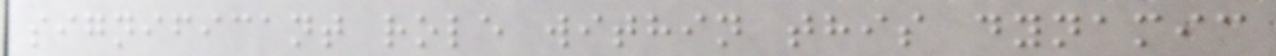significant role within this dynamic
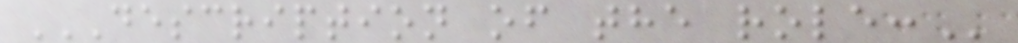DESCRIPTION OF THE ROLE:
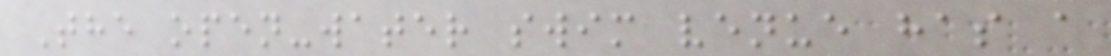The open-water swim venue has a
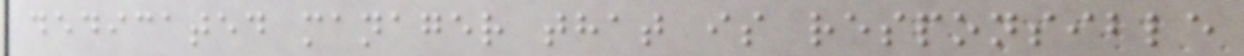dedicated manager that is responsible
